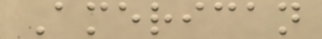American
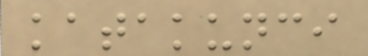katakunci
